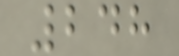248
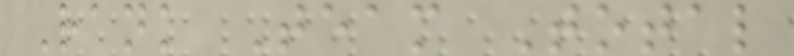Rank Team Total
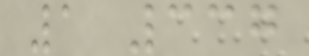1 337
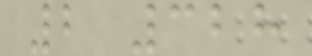2 328
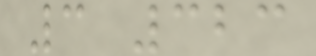3 323
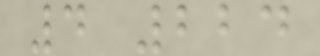4 224
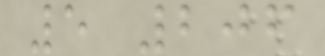5 206
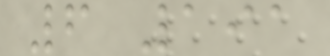6 191
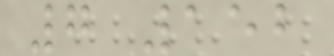7 152
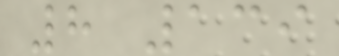8 139
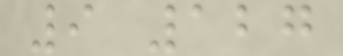9 127
